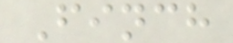Finch
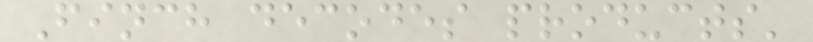Finch decodes products'
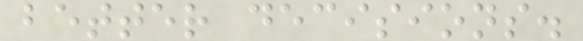better decisions.
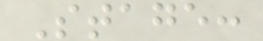Stage:
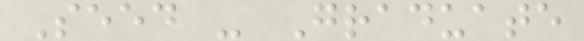Seed - Graduate
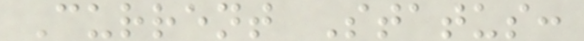Current Status:
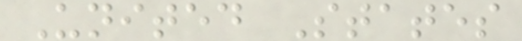United States
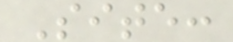Site:
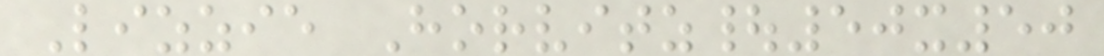Lizzie Horvitz|50x50
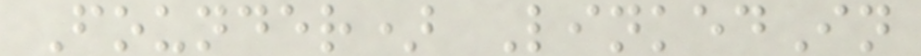Founder) LinkedIn
